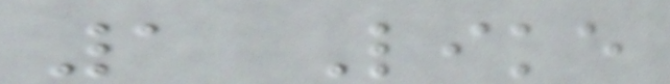1 Like
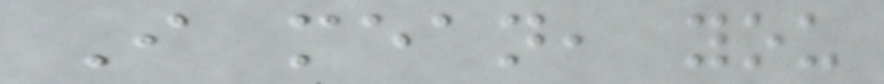I mean, you
